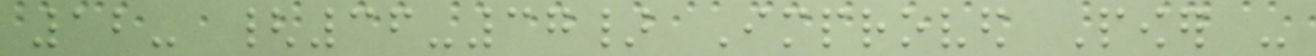12- {36-37} Improved Power -
